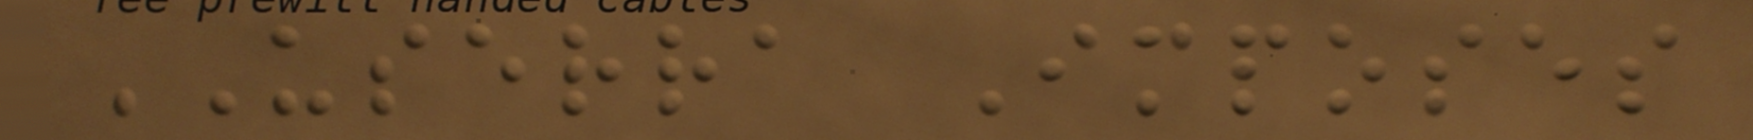USERRA Imposes
